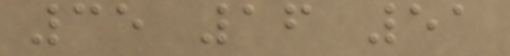35 16 51
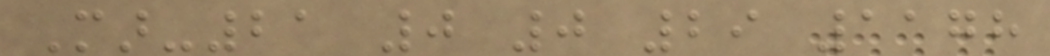Mar-21 0 0 29 1178
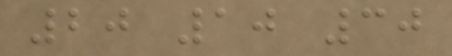20 10 30
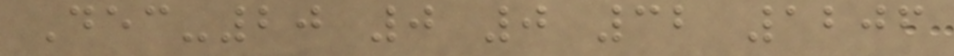Dec-20 0 0 32 1206
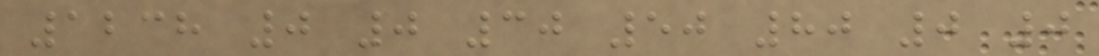1238 0 0 30 50 80 0 0
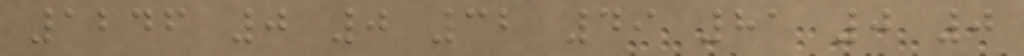1246 0 0 32 49 81 0 0
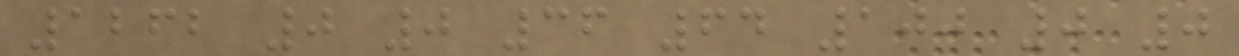1262 0 0 36 64 100 0 0
